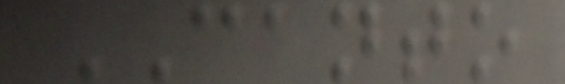CANTO
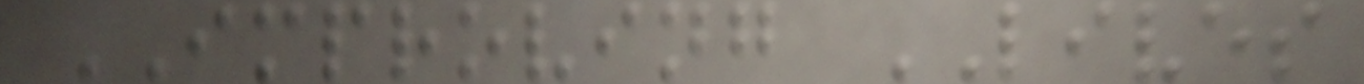IMPROVING LIVES
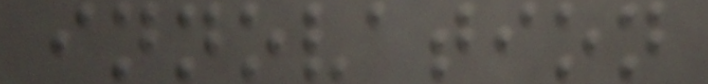innovation
